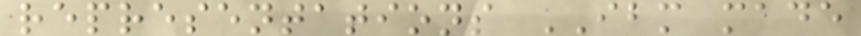representations IBM made
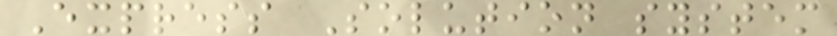Express Solution system
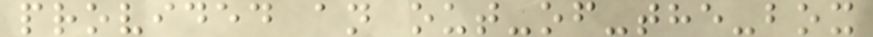provided an out-of-the-box
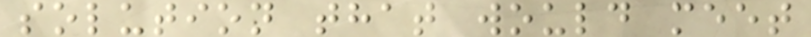solution that would meet
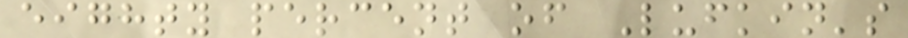eighty percent of Lufkin's
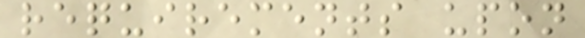requirements upon
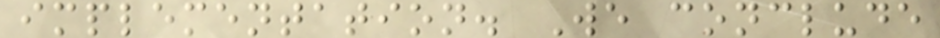implementation. We conclude
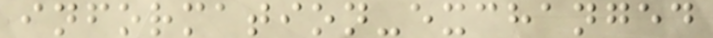information-exchanged
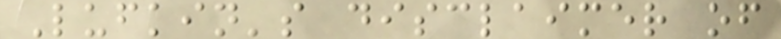Lufkin's disclaimer of
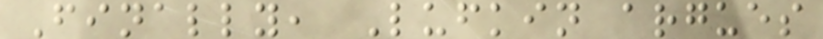Finally, Lufkin argues
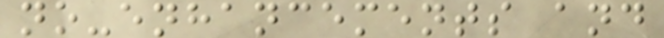no-enhancements and
